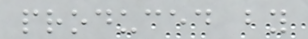produced by
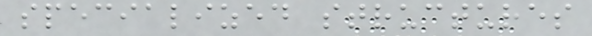specialized structures
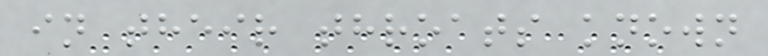in their throats known
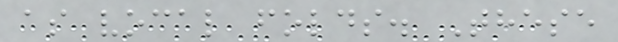as vocal folds. These
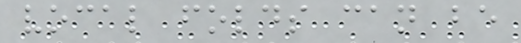vocal folds can be
